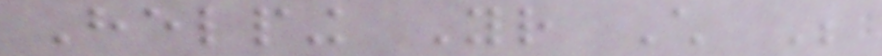Helping Your Child Be
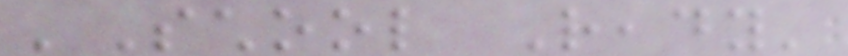'School Ready'
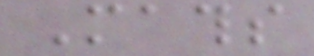Maths
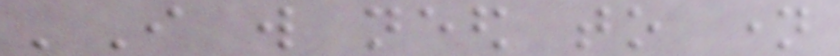'I will need to name
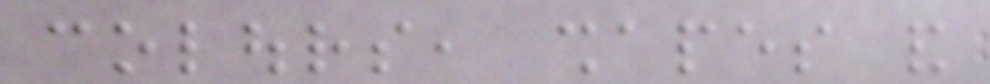colours, shapes and
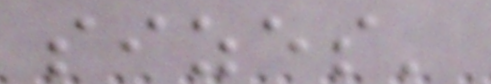sizes'
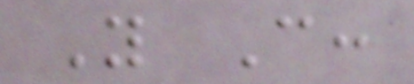You Can:
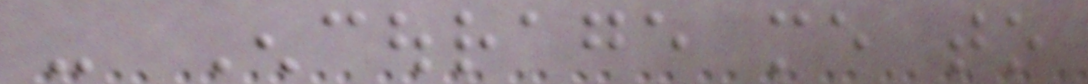- Encourage me to
